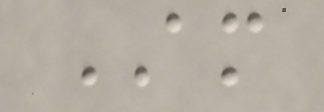AM
